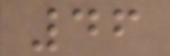46
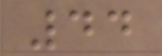44
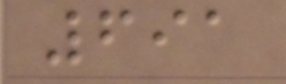691
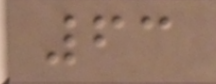63
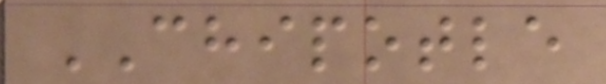CHIPOTLE
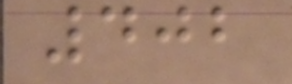402
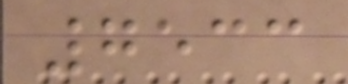7533
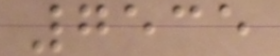7535
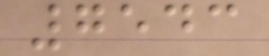7543
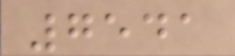7541
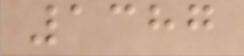1387
